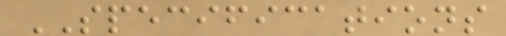SPECIFICATIONS
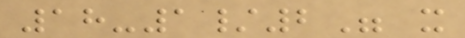18-1/2" x
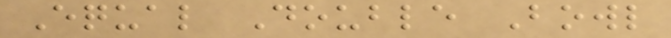Equal Double Bowl
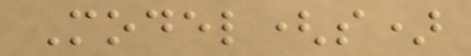Model(s)
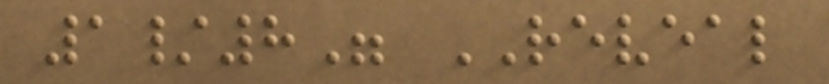1/8" REVEAL
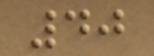40
